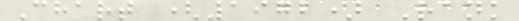Chart (1972) Rank
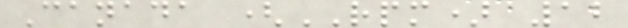Canada (RPM) 12
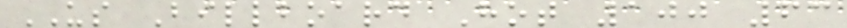US Billboard Hot 100 63
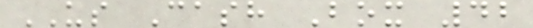US Cash Box 42
